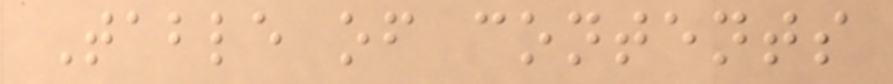Table of contents
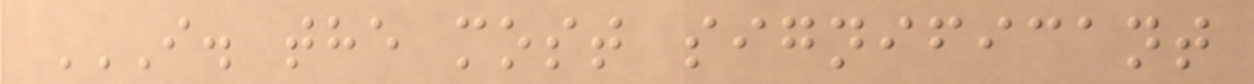I. THE MOST SIGNIFICANT
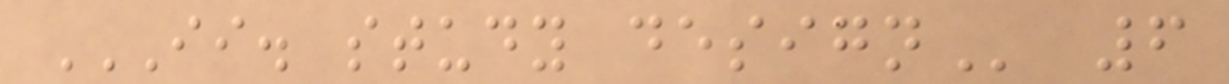II. STUDY DESIGN 6
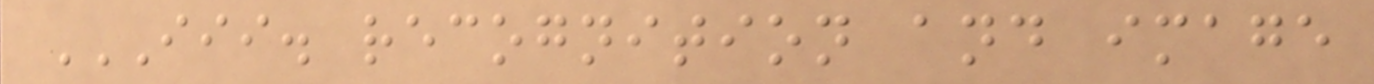III. RECOGNITION AND IMAGE
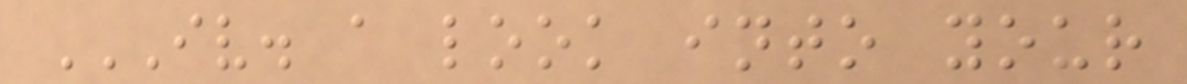IV. A LOOK INTO YOUR
